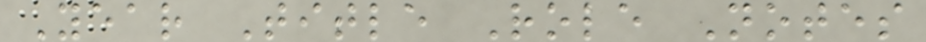Year Title Role Notes
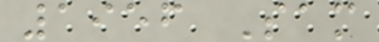1956 Sam
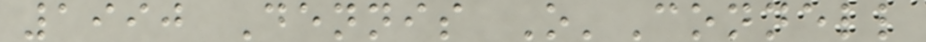1990 Dennis O'Connell
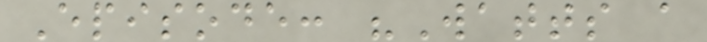Episode: "Watts a
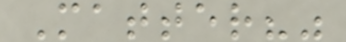Matter?"
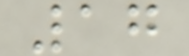17
